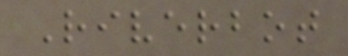Riverbot
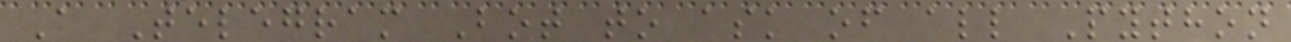A Telegram Bot to ask of all Python
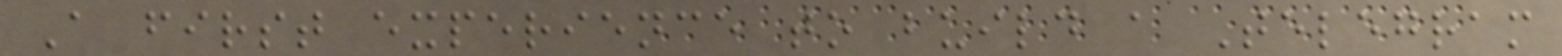A first experience to build a Telegram
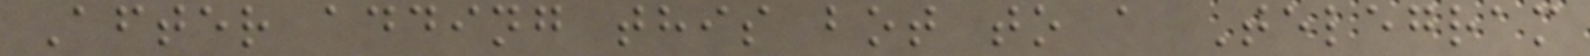After adding this bot to a Telegram
